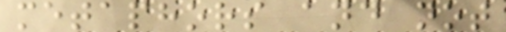metaphors and not
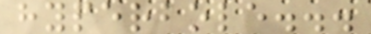hyperbole...
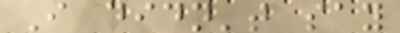I didn't say
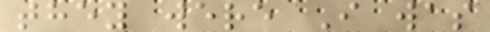they were I was
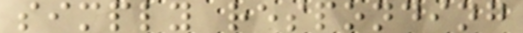simply responding
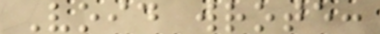Void wrote:
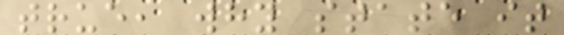true, why state it
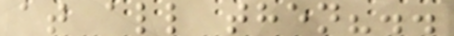at all then?..
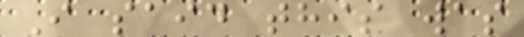I said this was
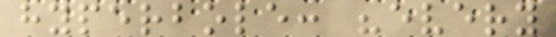hyperbole: "every
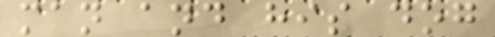man and his dog
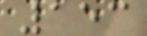153
